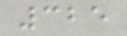325
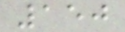150
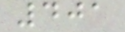401
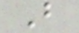B
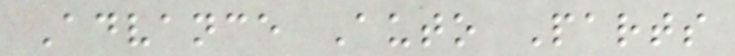Advance Auto Parts
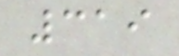319
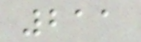211
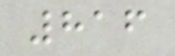816
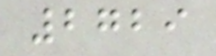2729
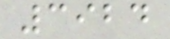3924
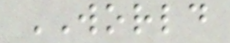WORLD
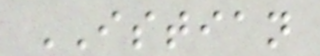ISTIAN
